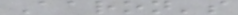Aaron's
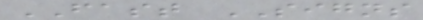FAST SIGNS
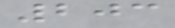203
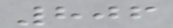806
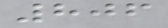806
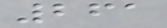261
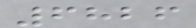6826
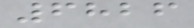6826
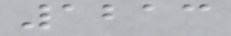1213
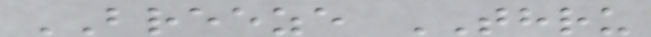BREEZE THRU
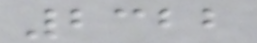2322
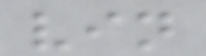vin
